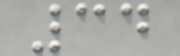34
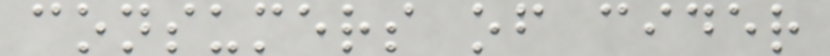consumers of cider
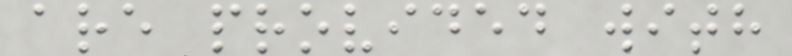are provided with
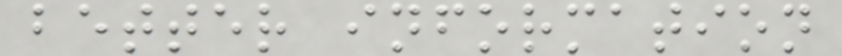better information
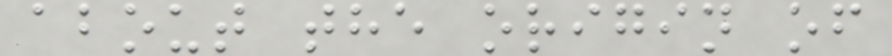about the origin of
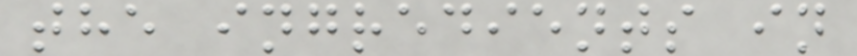the ingredients in
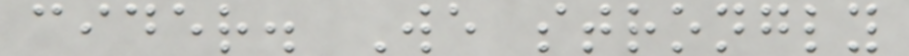cider. We strongly
